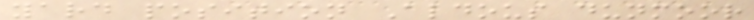yard position Aldous dunmoor
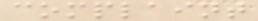complaint
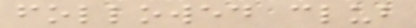followed club
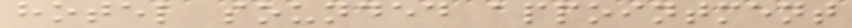hotel sounded appointment
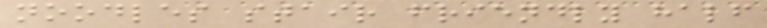noodles stair friendly half
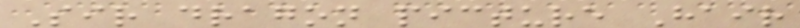Sir dragon picture Hair
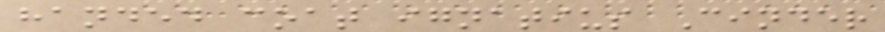handed coat ignatius Cinder
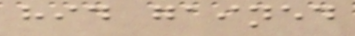hid gained
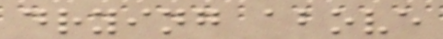drying above
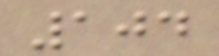104
